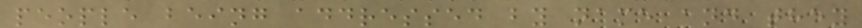people being addressed by name and they
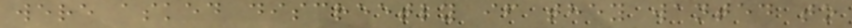were asked discreetly if they wanted to
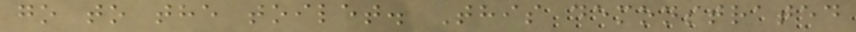go to the toilet. This demonstrated
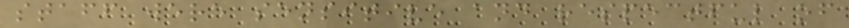staff were sensitive and respectful of
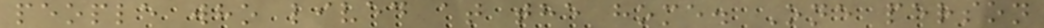people who lived at the home. One person
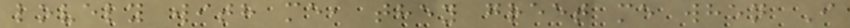lovely with me, they greet me when I
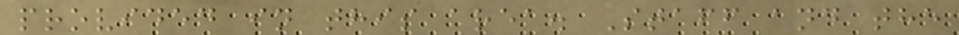provided in this area. Staff and the
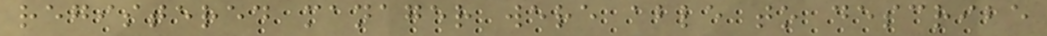registered manager were able to describe
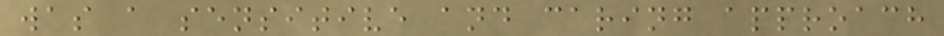was a sensitive and caring approach
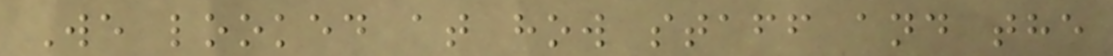We looked at how staff and the
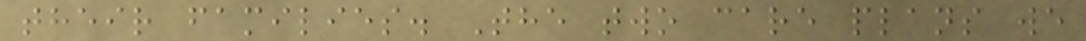their families. The two care plans we
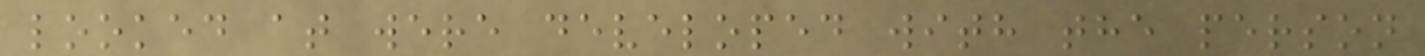looked at were developed with the person
